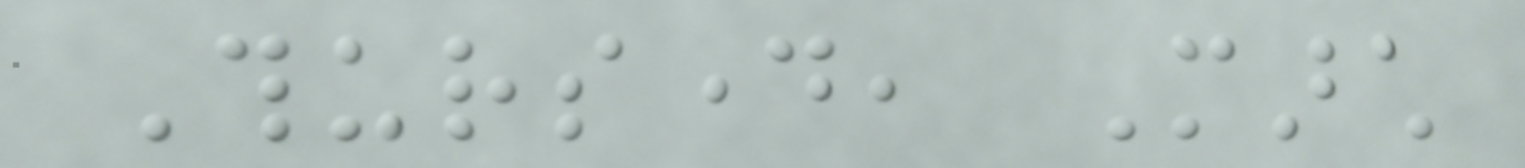Thursday, March
